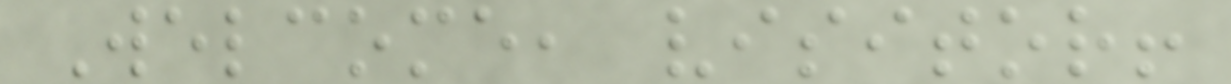Welcome, visitor!
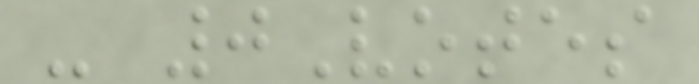- 0Votes
